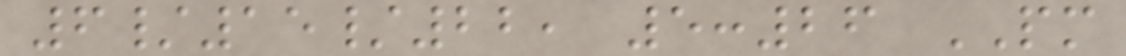6/15/22, 5:26 PM
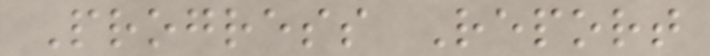Progress Report
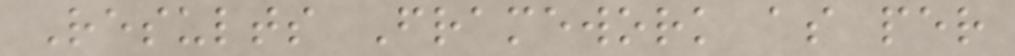Results Framework as per
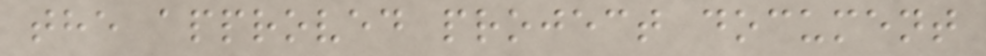the approved project document
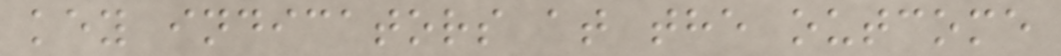key indicators at the outcome
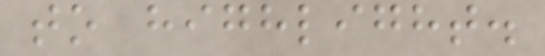to highlight.
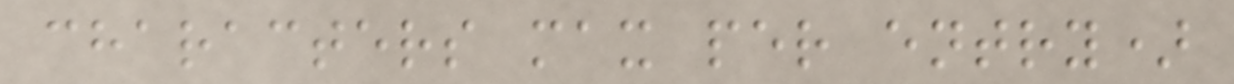characters max per entry)
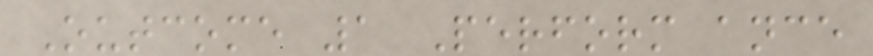Outcome 1 Perform ance
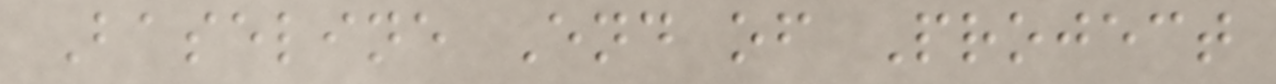Baseline End of Project
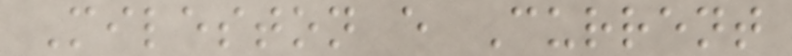Mileston e Current
